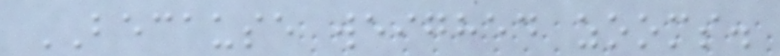BECAUSE weighed zooms.
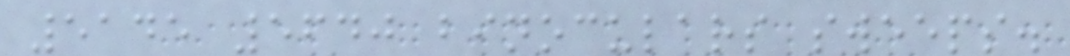5145 5640 binoculars sweeps.
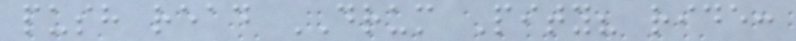push read DRUM Pity? ride:
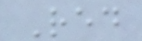Red
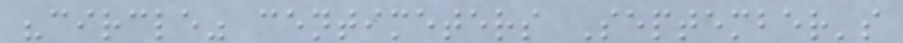"circle" centimeters September's
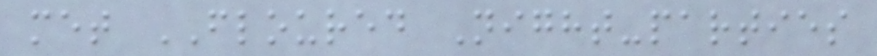met FLOURED Night-parties
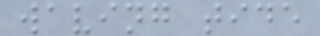waving tide
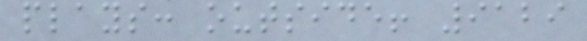plays: outside! 9129
